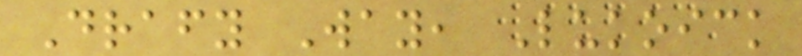Drafy Way, Lukoick
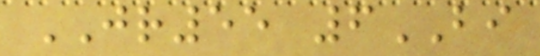JR55 6BI
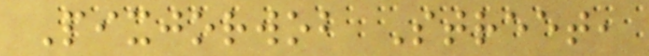Pixjorwob Street,
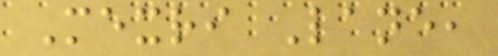Mexri Lane,
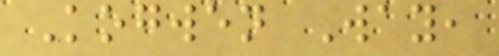Kogwen Way,
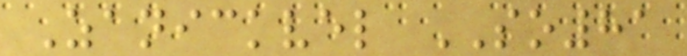Zanickvel SO81
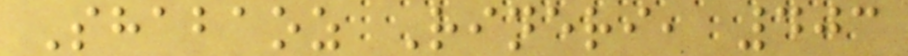Shabaoz Rineri, 403
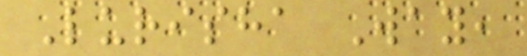Lurisha Way,
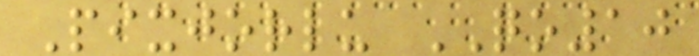Pixjorlu QO10
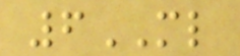6ML
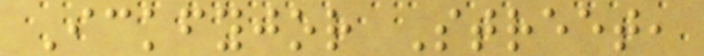Ickfyjor Street,
